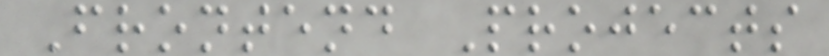Frontend Projects
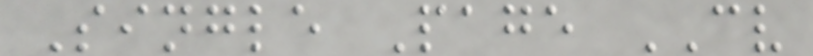Single Page CV
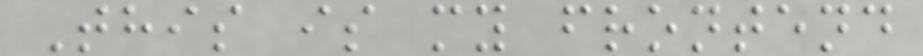This is my frontend
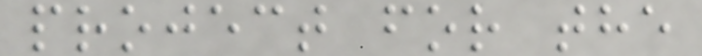project for the
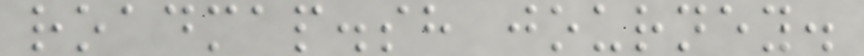roadmap.sh journey.
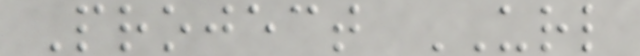Project URL
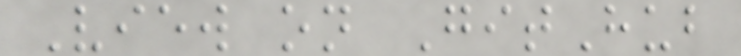View on GitHub
